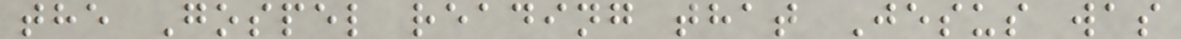the Gospel reading that Jesus was
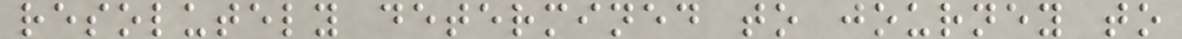resolutely determined to journey to
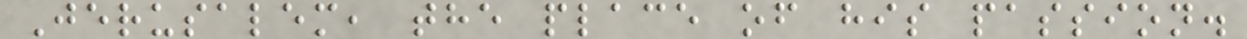Jerusalem, the place of his passion.
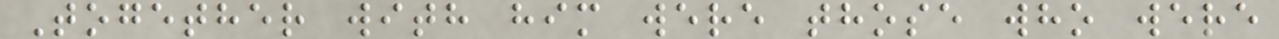Together with him were those who were
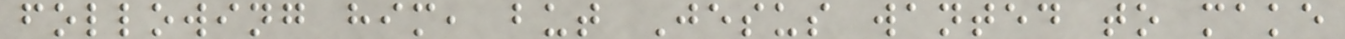following him, but Jesus wanted to make
